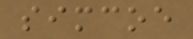simcoe
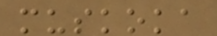muskoka
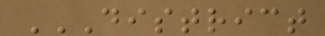DISTRICT
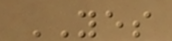YES
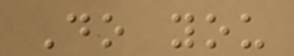Do you
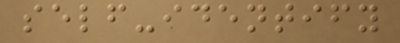self-identify
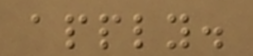apply.
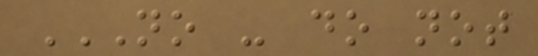NO - DO NOT
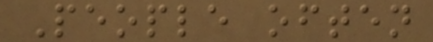People often
